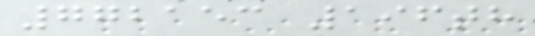772153 196th
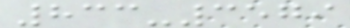833-3579
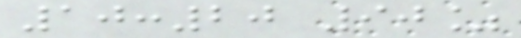10:20 90%
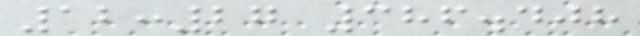12:27 386.408
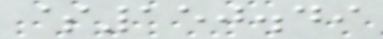$150.49
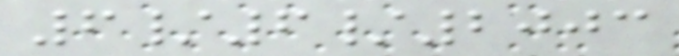6/6/2003
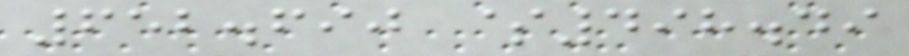652.690 $498.49
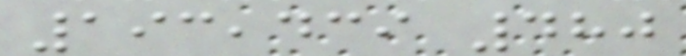193,439 480
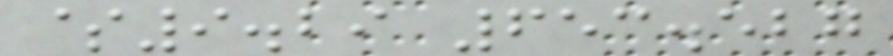$9.29 653.527
